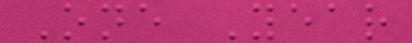One Year
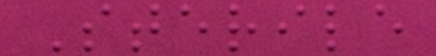Sterile
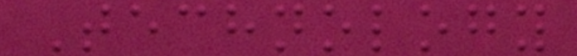Technology
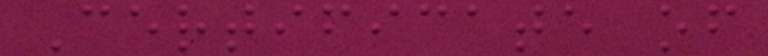Certificate of
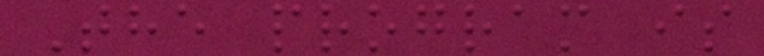The program is
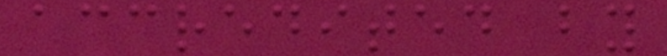accredited by
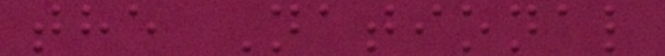the National
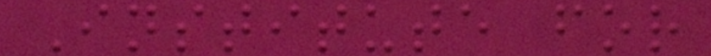Institute for
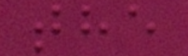the
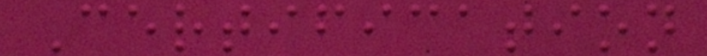Certification
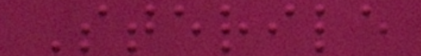Sterile
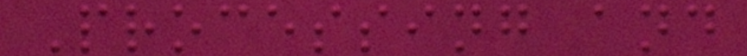Processing and
